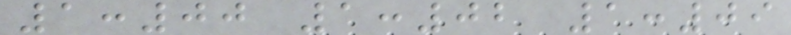1:00 1:02 1:09
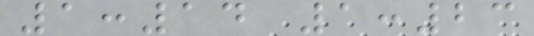1:14 1:23
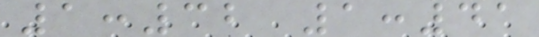1:32 1:41
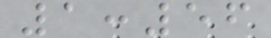1:56
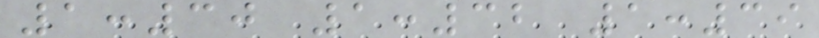1:30 1:32 1:39
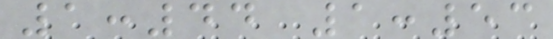1:44 1:53
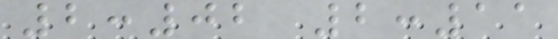2:02 2:11
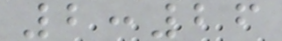2:26
